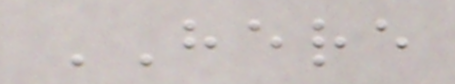HERE
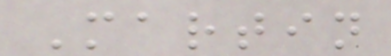Martin
